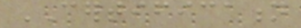CERTIFICATION
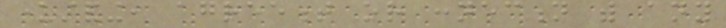understanding, agreement or connection with any
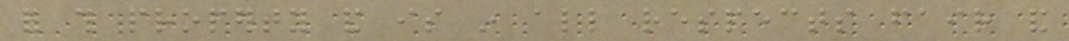for this property and is in all respects fair and
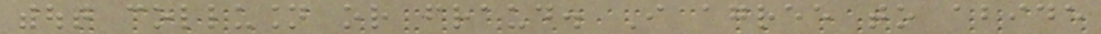without collusion or fraud. I agree to abide
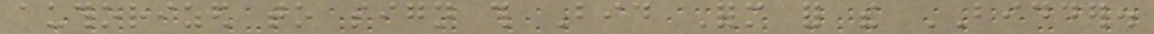authorized to sign this Bid Form for the BIDDER.
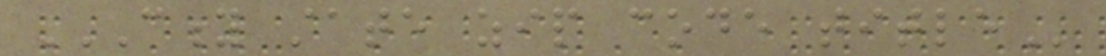CITY STATE ZIP CODE TITLE
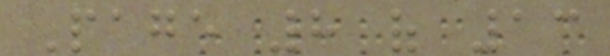Page 8 of 13
